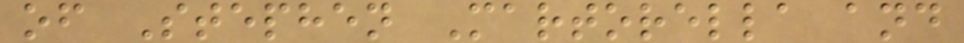of Stephen Martorella and
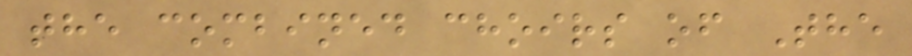the combined choirs of The
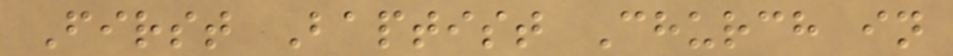First Baptist Church in
